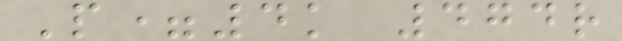P=4k 474r
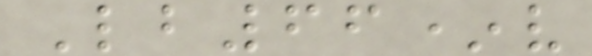Lb66*v
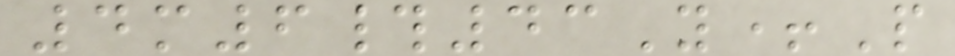4m6#43Y+P
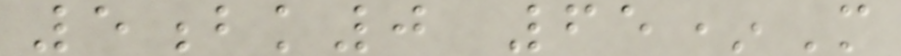5bk0 65*M
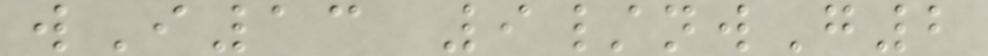wI13 9/nwG2
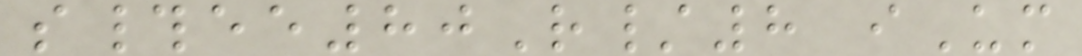s#ee80R/8 iUm
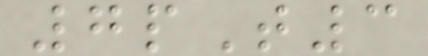7pT3
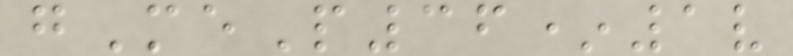gMeP36*1v
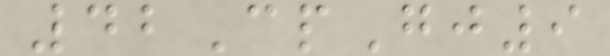42CpGj9
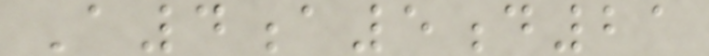A4a5d21
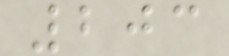203
